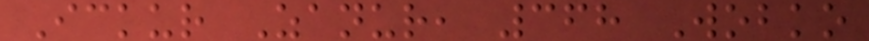Ickur Zanur, 368 Wobko
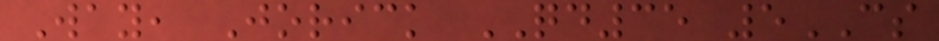Way, Jorick QD35 5CS
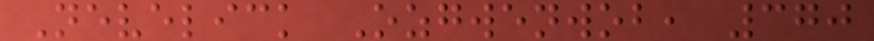Nevelick Ozgwenwob, 370
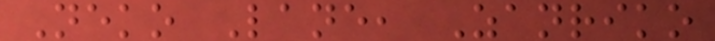Neko Lane, Zanriko
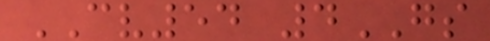CV54 4GS
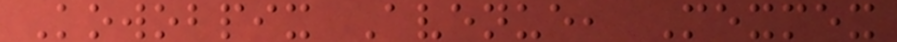Kowobpix Avenue, Mexmex
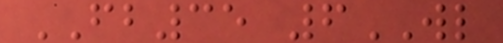FB35 6WL
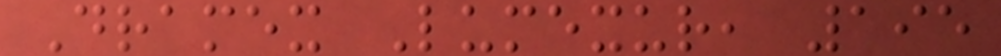Dramex Lumexur, 195
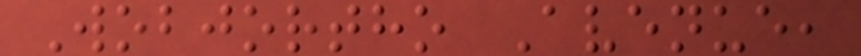Wobjortho Avenue,
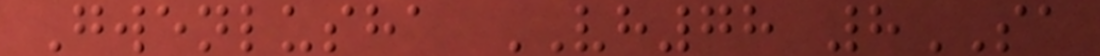Gwenlusha VH78 8SA
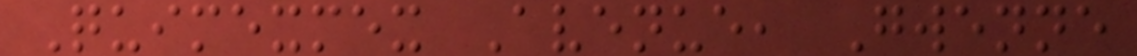Quimexmex Avenue, Gwenne
